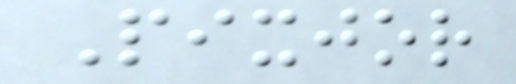Pixjor
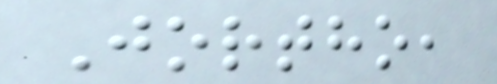Jortho,
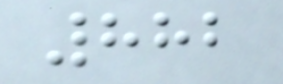882
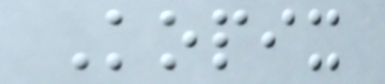Kopix
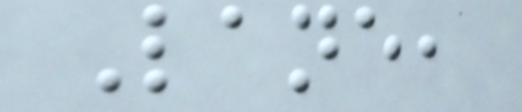Lane,
